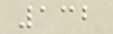132
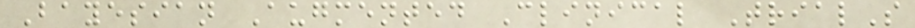Bayesian Augmented Clinical TrialS
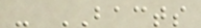- BACTS
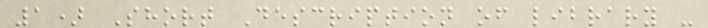1) Short Description of library -
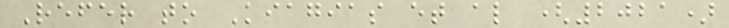Refer to Kiagias et al (2021)
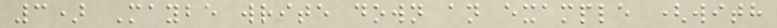3) Maybe write down an example (with
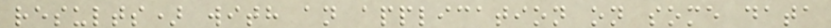results) with an application on some data
